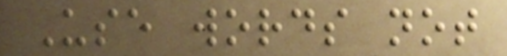Use words not
